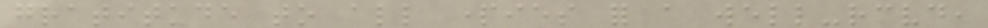gratitude to all parties for a well-received,
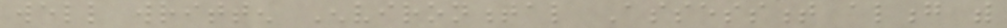well written Environmental Assessment along with
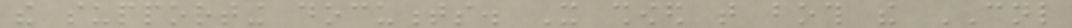the supporting documents. It showed that both the CNL
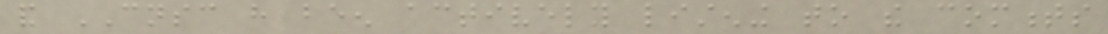and CNSC have been actively listening to the comments
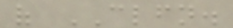of CLFN.
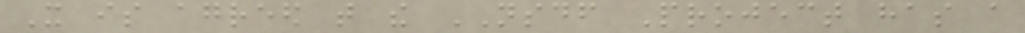It is agreed that the NSDF Project has a
